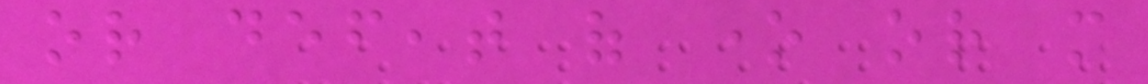or defeat of one or more
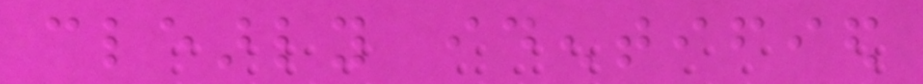clearly identified
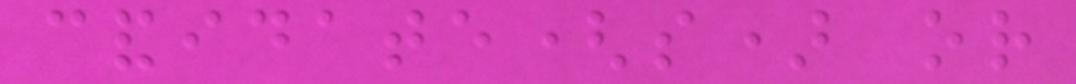candidate(s) or
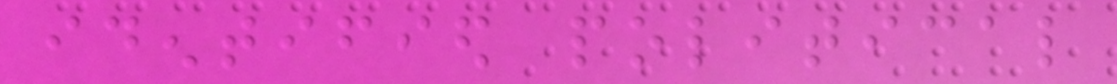identified political
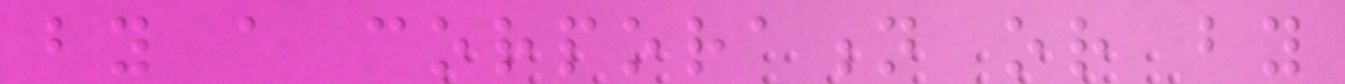by a corporation or by
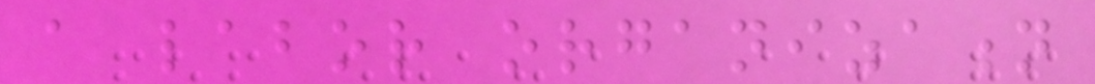a labor organization
